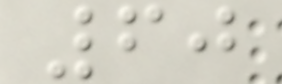60
